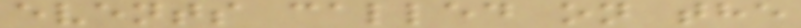events called on the
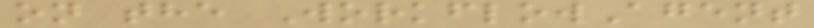on the WorkflowAgent
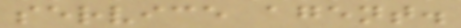service agent.
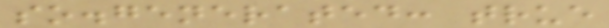so.generated: true
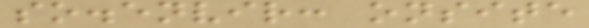so.envir: onsite
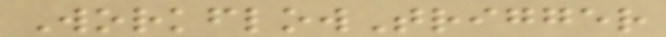WorkflowTrigger
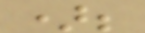);
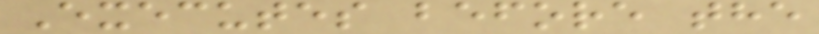Executes before the
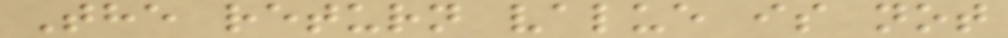The return value is not
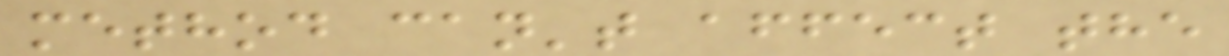method can't affect the
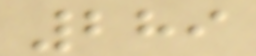289
